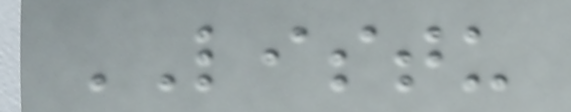LISTU
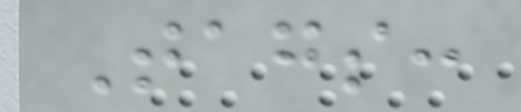Tags:
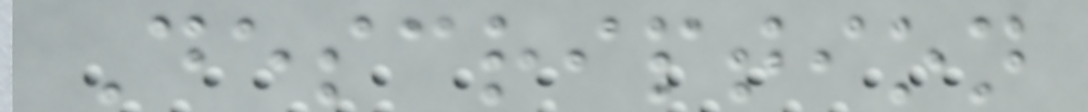Description
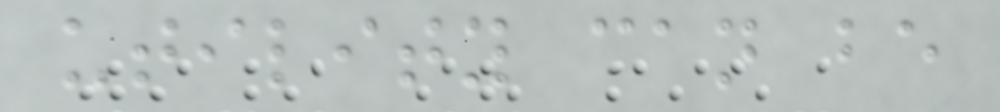utility can be
